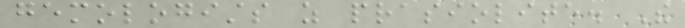gemologists as prasiolite. The
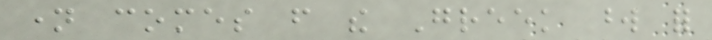name comes from the Greek word for
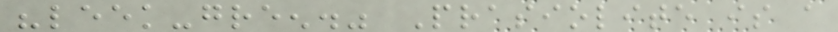"leek-green." Prasiolite is a
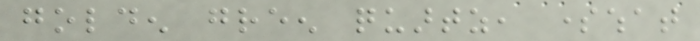golden green quartz, somewhat
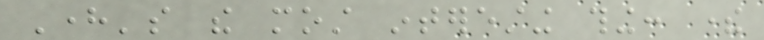Here's the most interesting thing: there
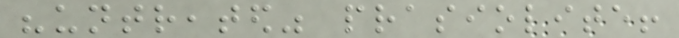"untreated" prasiolite!
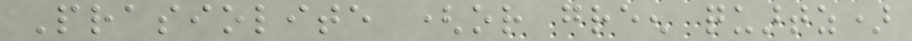Prasiolite (or green quartz)
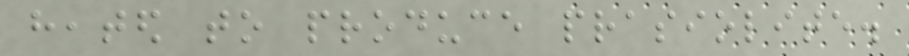heated to produce prasiolite.
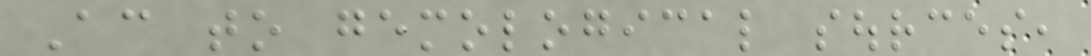According to gemological sources,
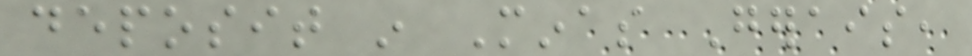deposit in Minas Gerais,
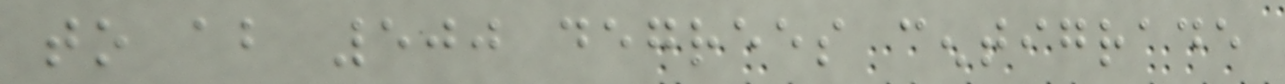to about 500 degrees centigrade
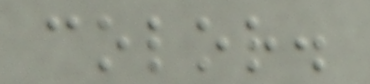color.
